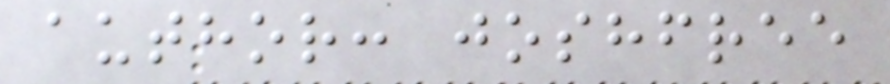author: joshfree
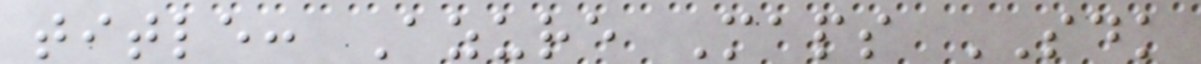title: Azure Maps SDK
